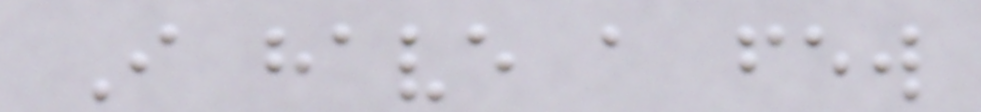I have a few
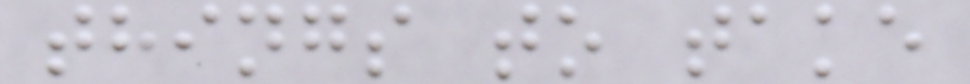things to take
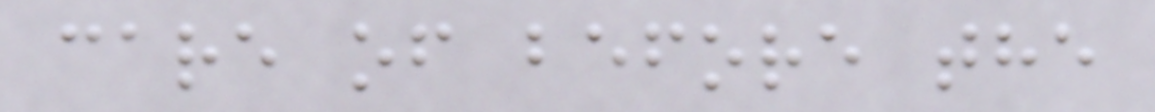care of before the
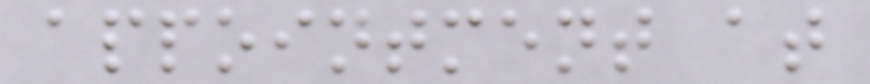appointment at
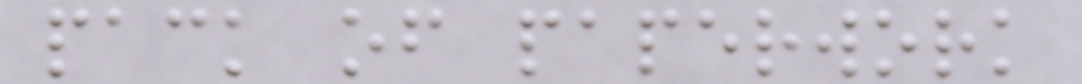pack of paperwork
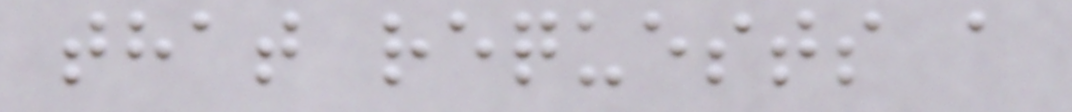that requests a
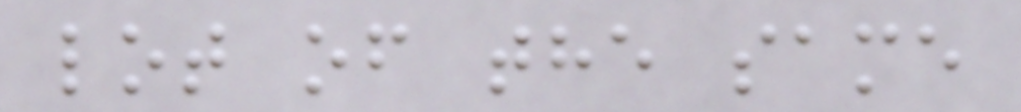lot of the same
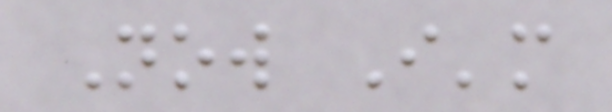Now I'm
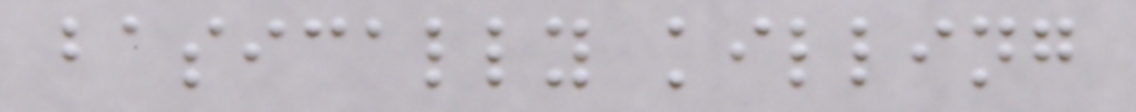basically killing
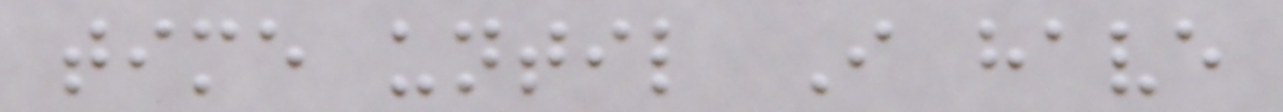time until I have
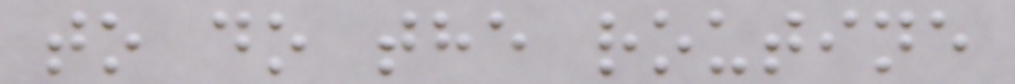to do the routine
